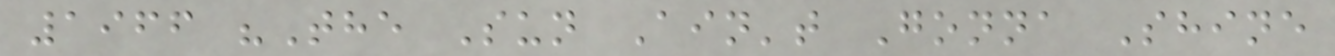1966 "The Sun Ain't Gonna Shine
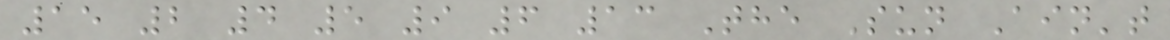15 2 4 5 9 6 13 The Sun Ain't
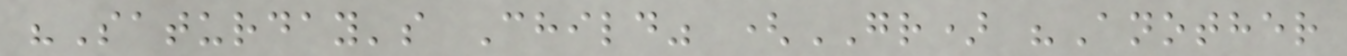"Saturday's Child" (GR) "Another
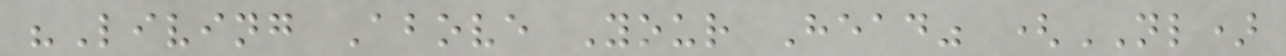"Living Above Your Head" (NL)
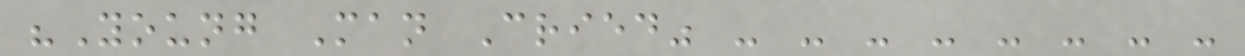"Young Man Cried" - - - - - - - -
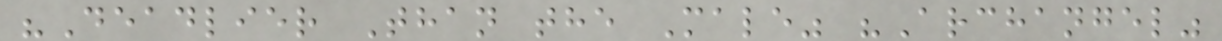"Deadlier Than the Male" "Archangel"
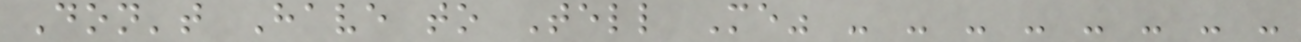Don't Have to Tell Me" - - - - - - - -
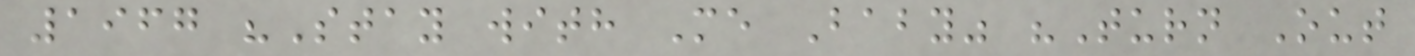1967 "Stay with Me Baby" "Turn Out
